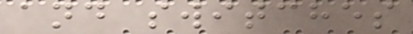and switches
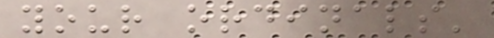your ordinals'
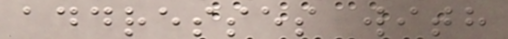addresses with
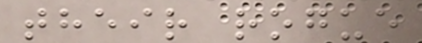their rogue
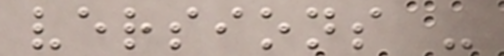versions -
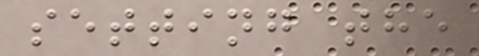setting the
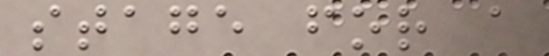stage for a
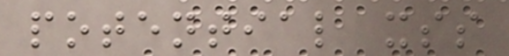potential xss
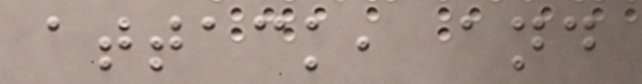attack, and
